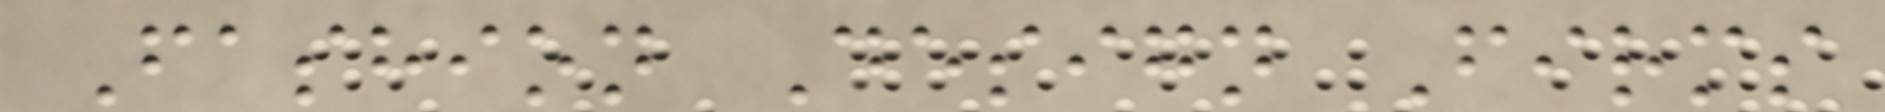Fashion Design Firms
